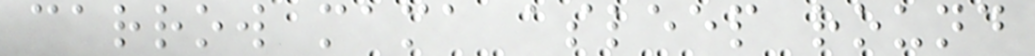carrow mama asleep round
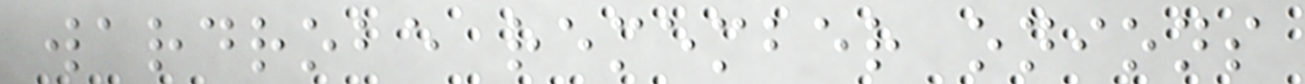wardrobe remember onions
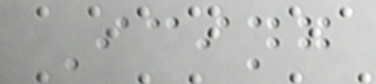Icing
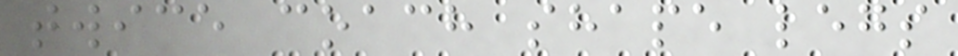twice coach shape legs
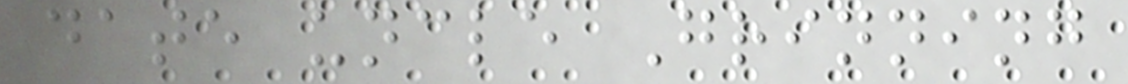date uncle Grinning
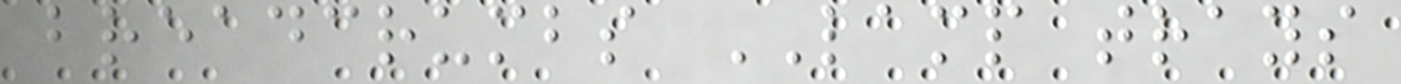breadcrumbs LAMP trays
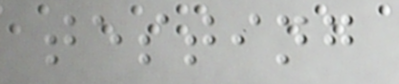testing
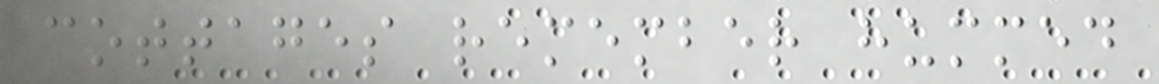cottages remember hummed
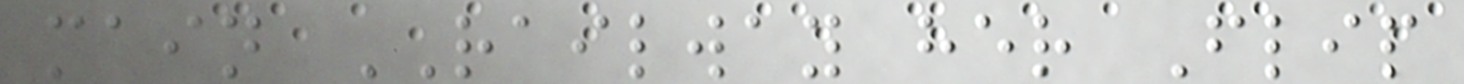main RAILWAY her Flip
